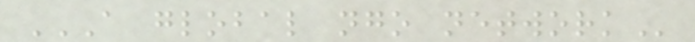A GLOBAL NGO NETWORK
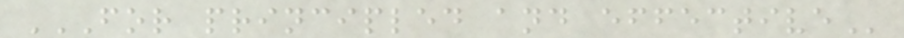FOR PRINCIPLED AND EFFECTIVE
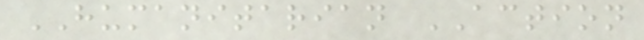HUMANITARIAN ACTION
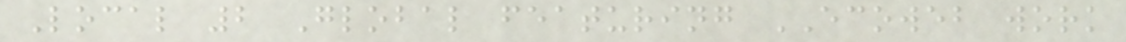Local 2 Global featuring ECOWEB work
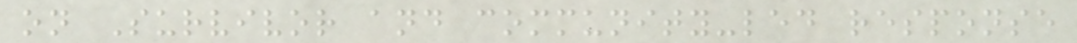on Survivor and community-led response
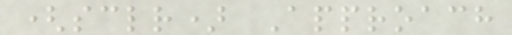(sclr) Approach
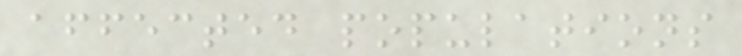affected populations
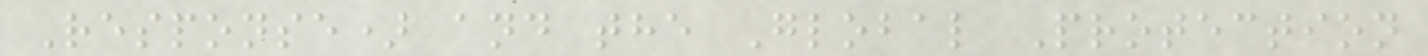Response) and the Global Protection
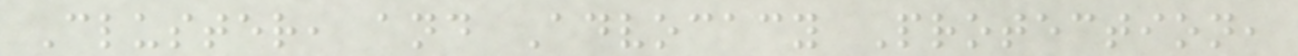Cluster, and Advocacy Protection,
